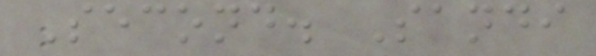Second. Sandi
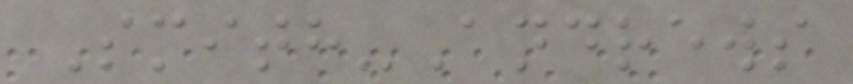Smith-Andrews
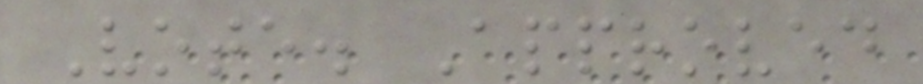Vote. Approved
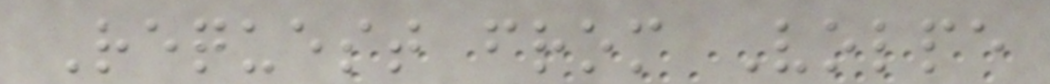Request from Volpe
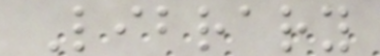Library
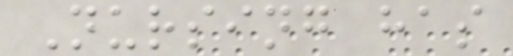Nursing has
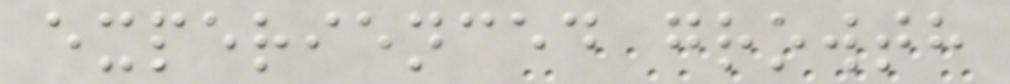experienced growth
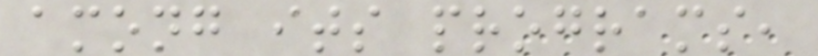among its programs,
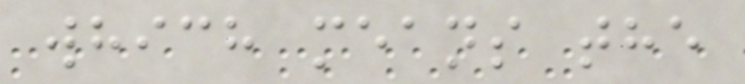which means the
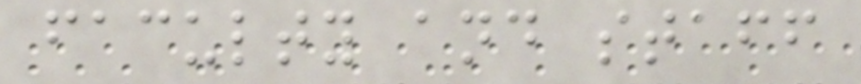faculty and staff
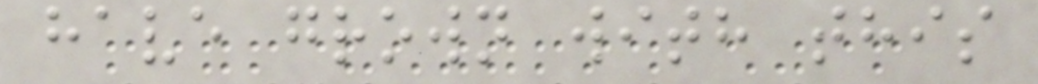have grown with this
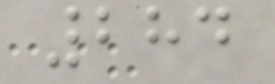284
